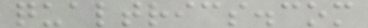qualtrics.com
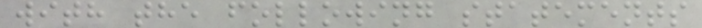with the following statements
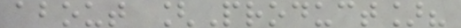about [Product]?
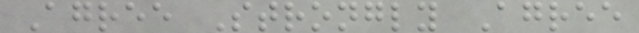Agree Strongly Agree
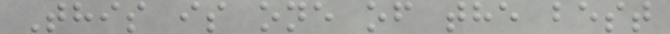This is one of the best
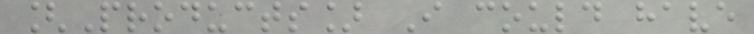[Products] I could have
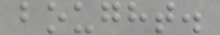bought.
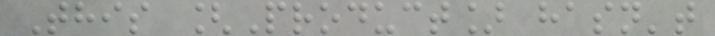This [Product] hasn't
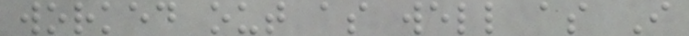worked out as well as I
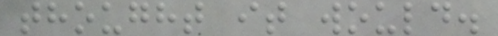thought it would.
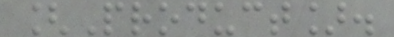[Product].
